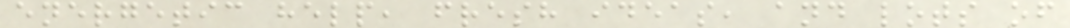energetic help, fresh ideas, and lots of
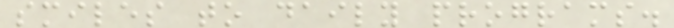smiles to daily programs.
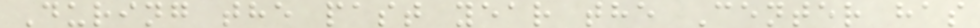During the past year the Center has
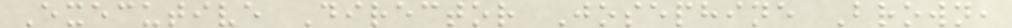Executive Director Josephine Brown,
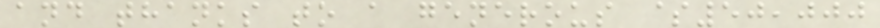and thanks to a generous $50,000
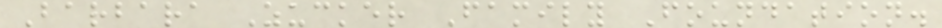Barbara Zucker Family Foundation.
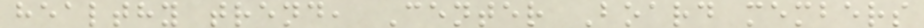healthy trend, Center Board members
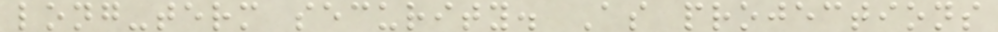long-term security. As projections
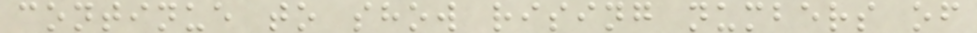continue to show rising numbers of
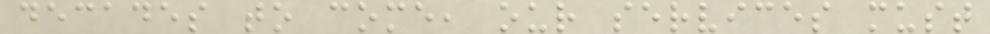decades to come, our services must
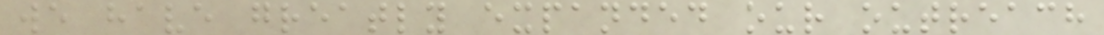we have greatly expanded our outreach
